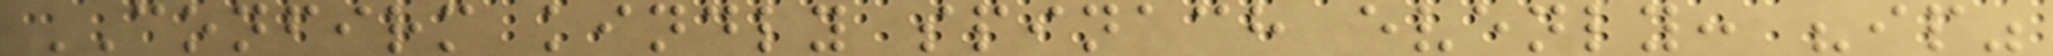CONFIRM kindly spinach evenly: "ip"
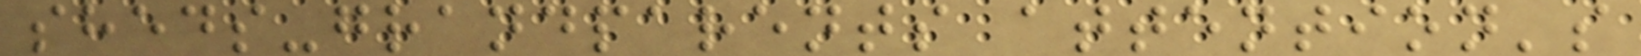sheds-grandparents attention's
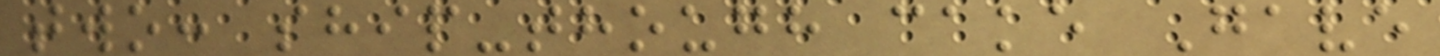two: ship-though cake Gave
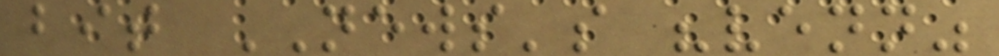bit NEWS's "venn"
